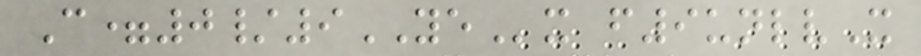C=0/9YEx f9unlvX
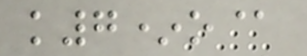k7*o@
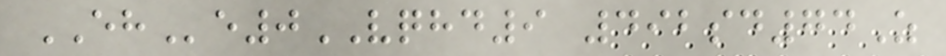EHe0VQHD9 492sd74Z
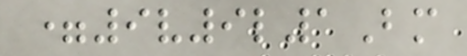=9v9l1Bm
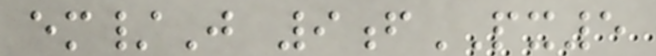em/J 9fPX5
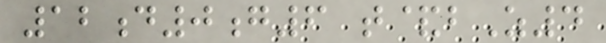12d0g6 t&bZ4
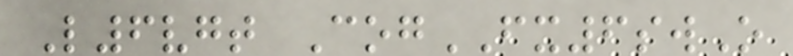L6vgt CogFX6swO
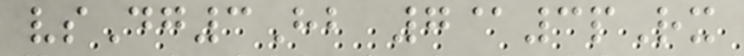vsDg3Hb 7@3pRx
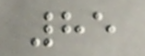85
